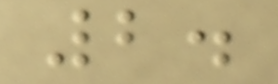2.
